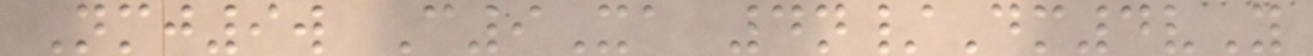Nmj9w C9Xa 4n/Dm4vY
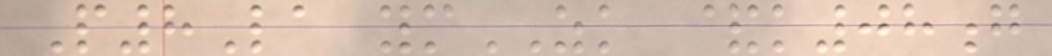P8La ymZK &k08g
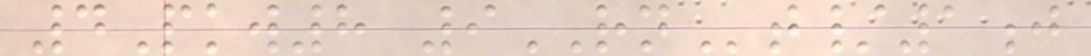4Pkw8 9RNt/1j
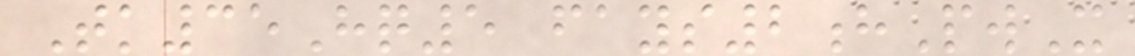Tk35Hq5 fays2hPwX
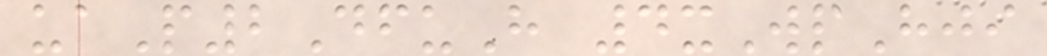uaP2DfuH 4xWpHji
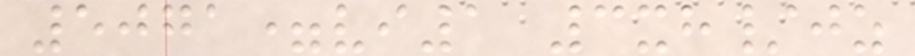5071=vi1 3xh/jz
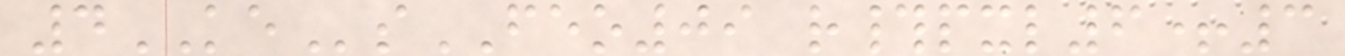4KEsFEO09 r#pxl6+3
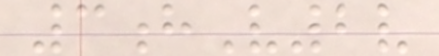3hV2v
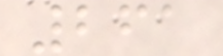261
